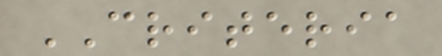CRITERIA
